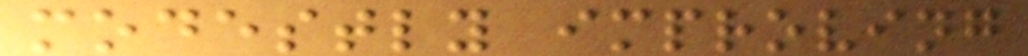modestly improving
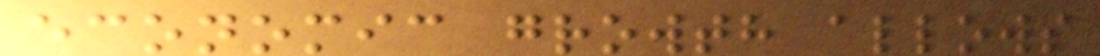economic growth allows
